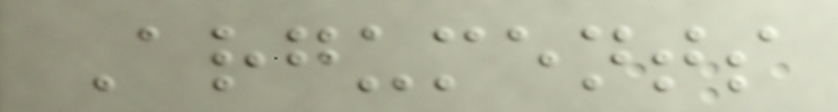Arguments
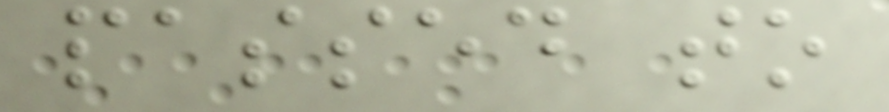passed to
